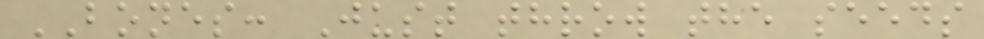BONES: Just throw the seeds
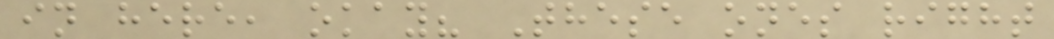in here, okay? These ones right
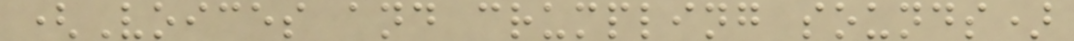(Voices and crumpling sounds)
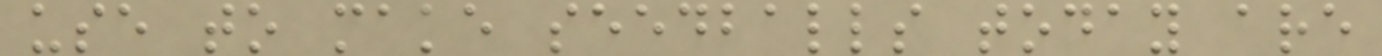use to make seedballs today are
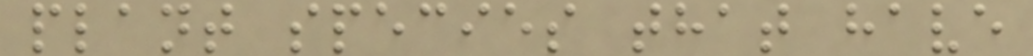plant species that have
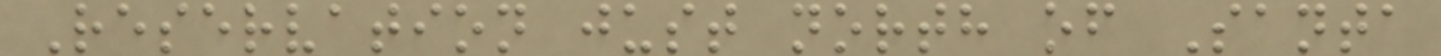Reservation just north of Santa
